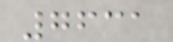7631
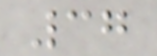37
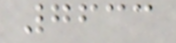7633
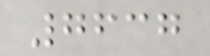7637
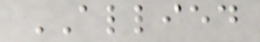ALLIED
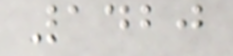1420
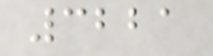3221
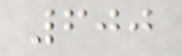600
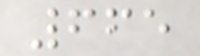665
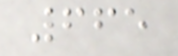665
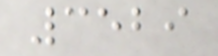3529
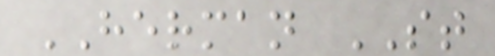HERMAN ST
